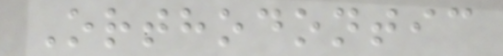Orthodontic
